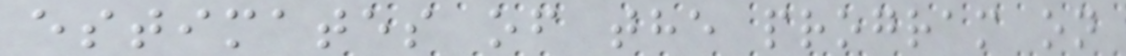estimates of the program on
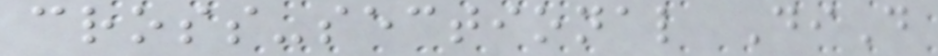cross-sectional DiD
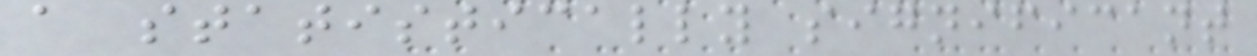a statistically significant
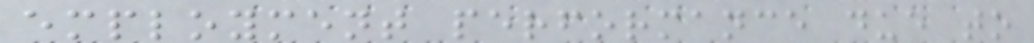employment performance due to
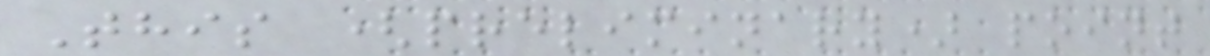This (preliminary) point
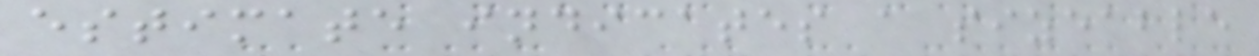estimate indicates a sizeable
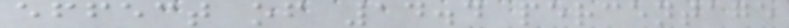effect of 14.4 percentage
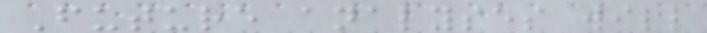Future analyses will
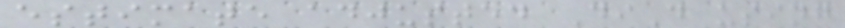estimate adjusted DiD using
